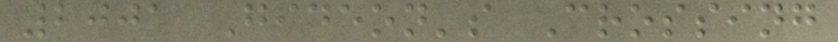2001 Gideon's Crossing
